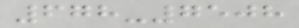678-7508
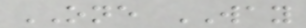ONE WAY
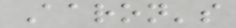Aaron's
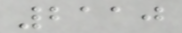2110
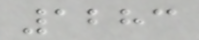1283
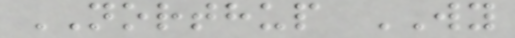NORTHUP WY
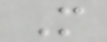M
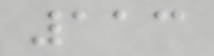113
